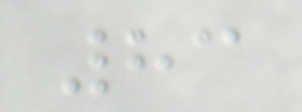83
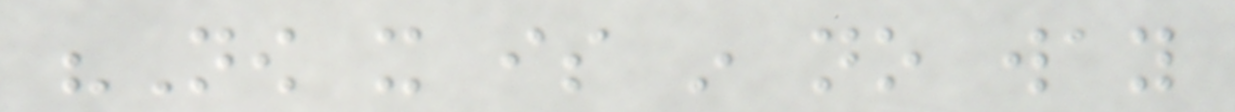"Now it is in no way
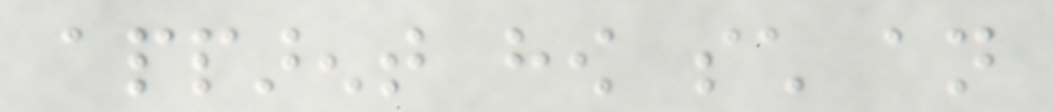apparent how such an
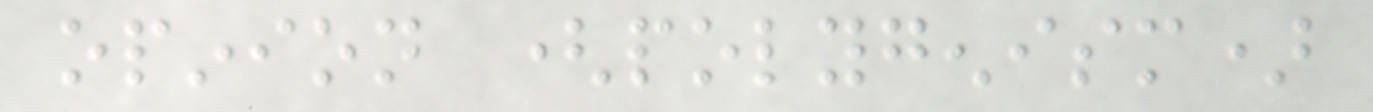opinion (polygenism)
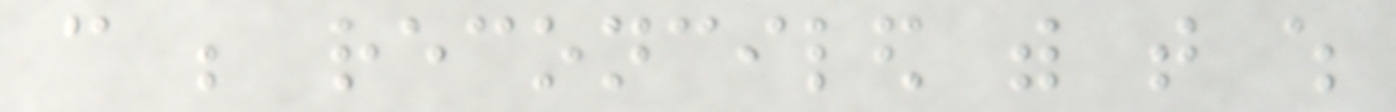can be reconciled with that which
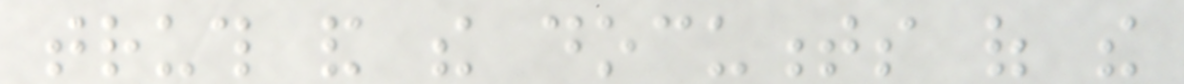truth and the documents of the
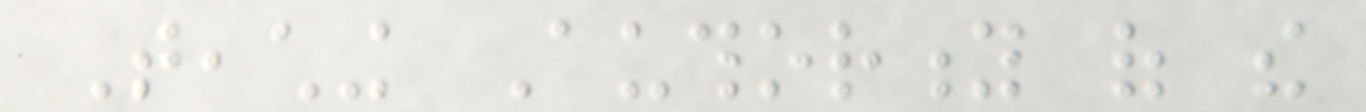Teaching Authority of the
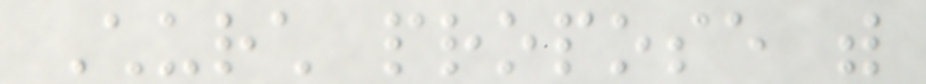Church propose with
